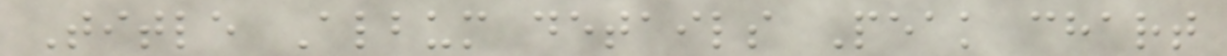Title Album details Peak chart
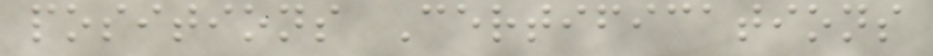positions Certifications
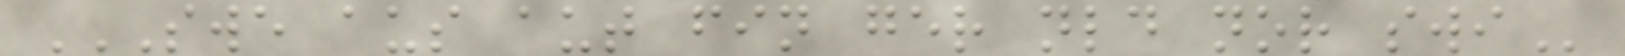SWE AUS AUT FIN GER NLD NOR SWI
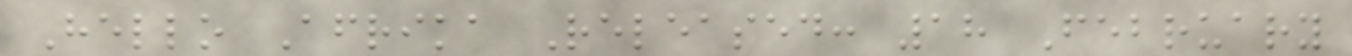Hello Afrika Released: 18 February
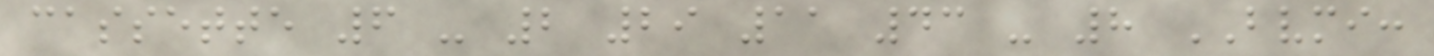cassette 6 - 2 29 11 43 - 8 BVMI:
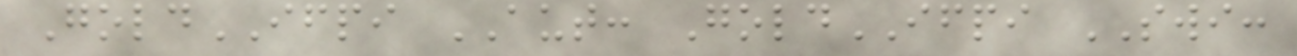GoldIFPI AUT: GoldIFPI SWI:
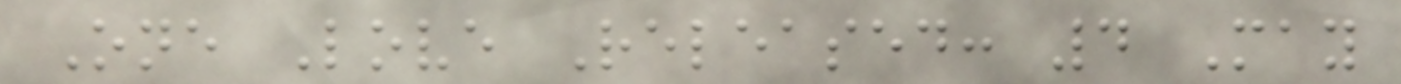One Love Released: 4 May
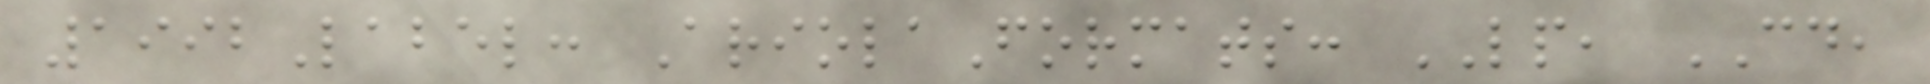1992Label: AriolaFormats: LP, CD,
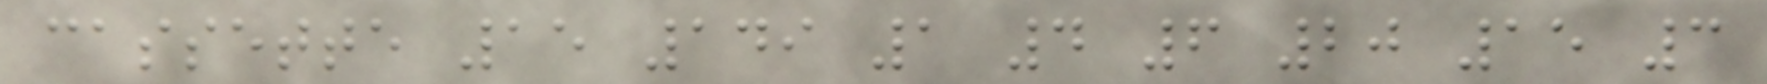cassette 15 149 1 4 6 20 15 3
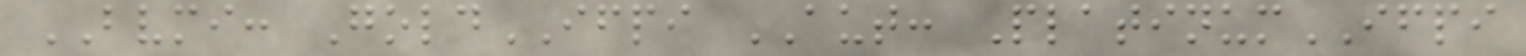BVMI: GoldIFPI AUT: PlatinumIFPI
